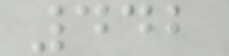442
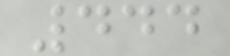444
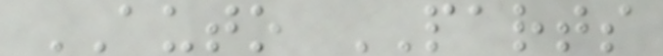AUTO PARTS
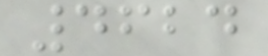4624
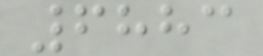6883
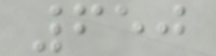650
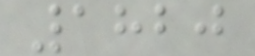1820
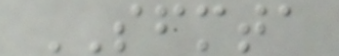SFMTA
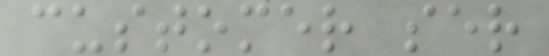customer ser
